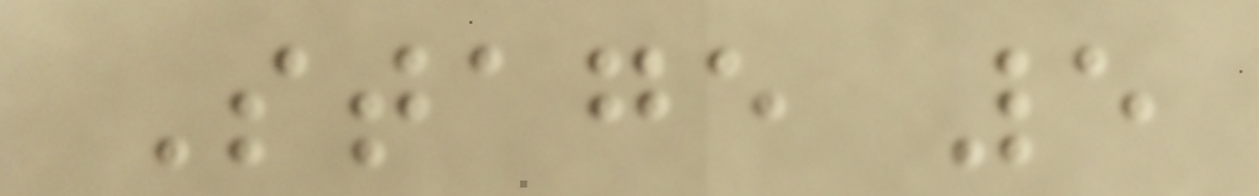Stage 5
